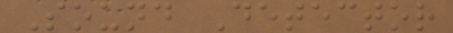Sound Detector
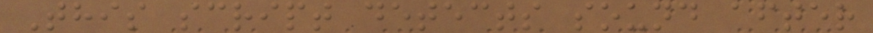This script detects sound after
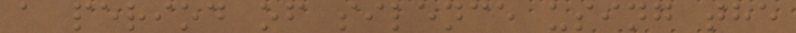a period of silence using the
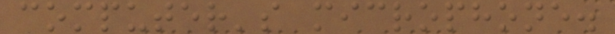computer's microphone.
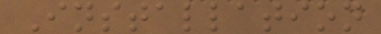Installation
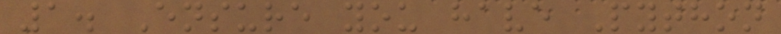1. Ensure you have Python
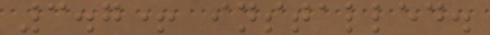3.7+ installed.
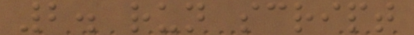2. run script
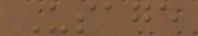Usage
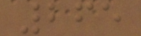265
